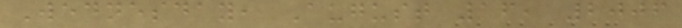Wednesday, August 16, 2006
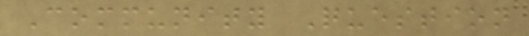Community Question
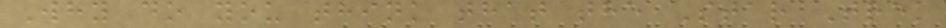Why do you think that the Star Trek
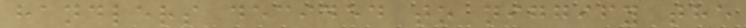handlers decided to niggify the
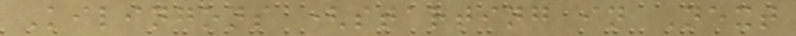Kilingons (starting in Next
